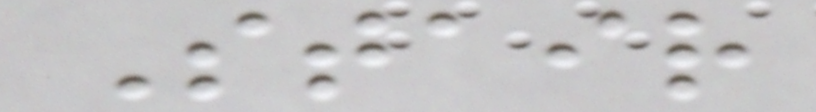Stair
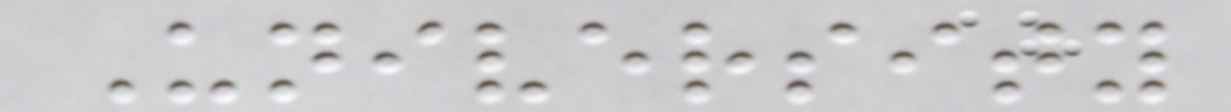University
